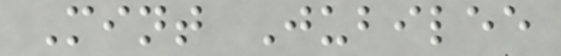Mint Jubilee
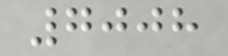7008
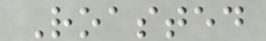Roasted
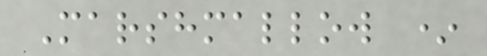Marshmallow *
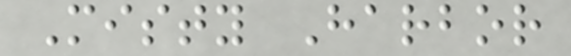Misty Harbor
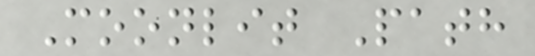Moonlit Path
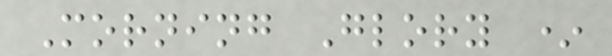Morning Glory *
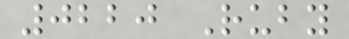0220 Ruby
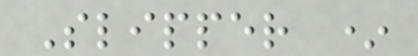Slipper *
